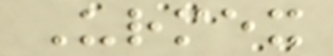Urmex
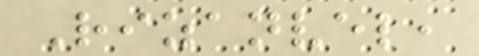Rizanvel,
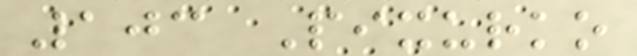103 Pixurko
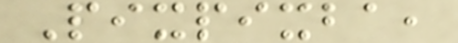Pixpixba,
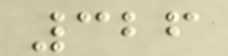326
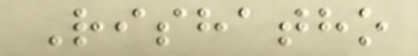Rishatho
